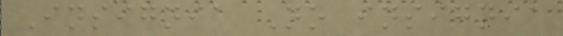Insignia No insignia
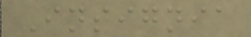Insignia
